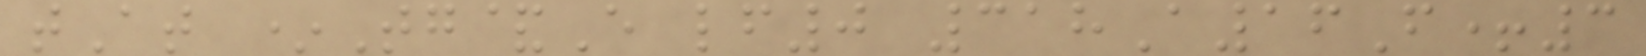tAt *Tg&E lf0 318A16F+3
